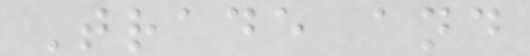Trade and
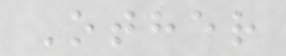Other
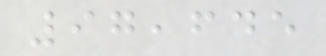97,645
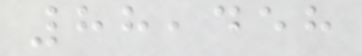88,458
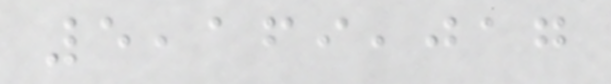5,169,017
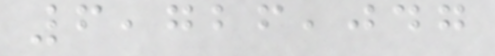6,726,047
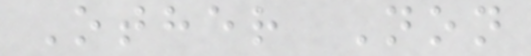Other Non
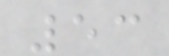53
